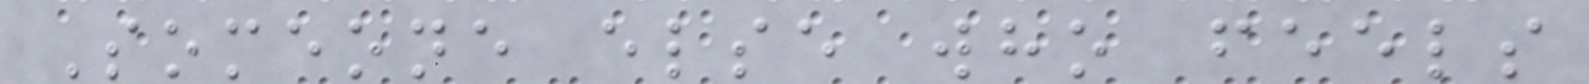Someone else who feels
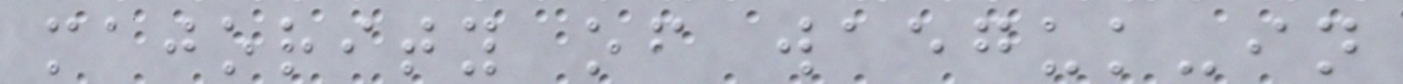majority of waeguk-in
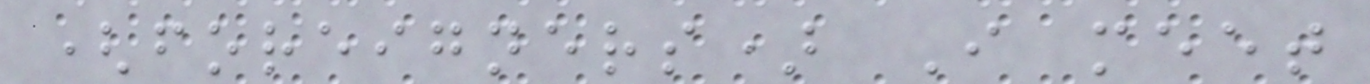(foreigners) I meet
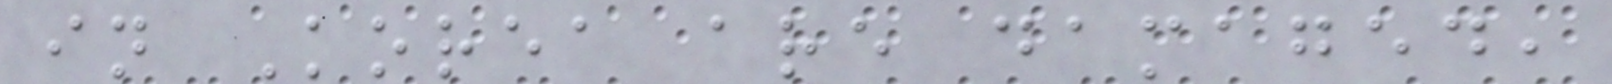in Korea are damaged,
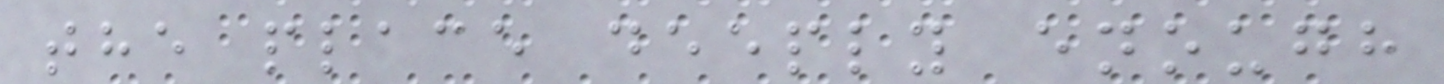the place deeply enough
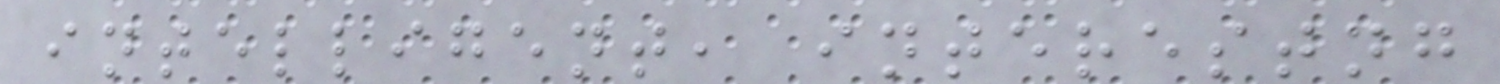intelligent, interestng
